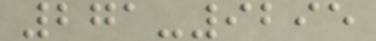271-9295
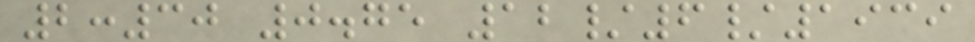2:30 0.75 12/6/1939
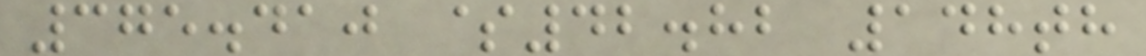375.410 $42.82 148th
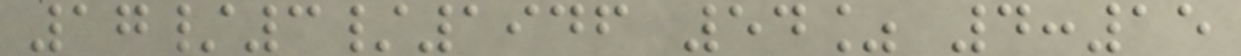17/3/1946 54% 4:15
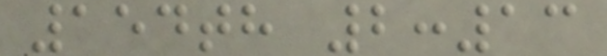154th 2:13
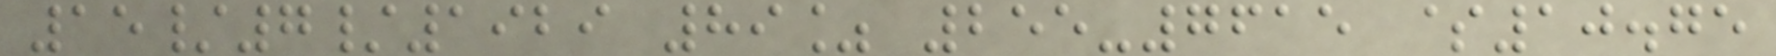15/7/1929 89% 255-7615 $10.75
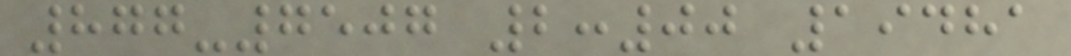877-7507 2:00 19481
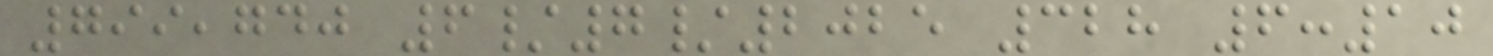799,740 6/7/2025 328 6:10
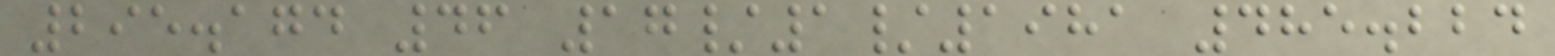295.174 46 17/1/1981 485.224
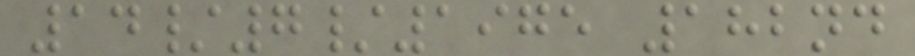14/7/1975 182nd
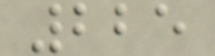225
